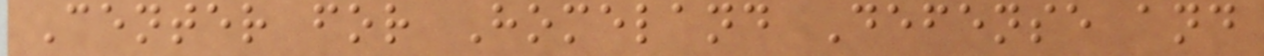Center for Homeland Defense and
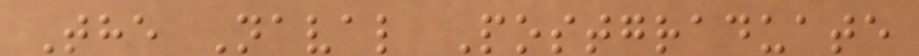The Naval Postgraduate
